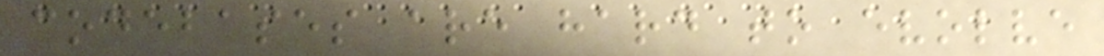codebases are hard to evolve
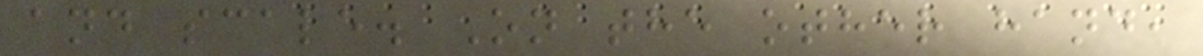and scale. On the other hand,
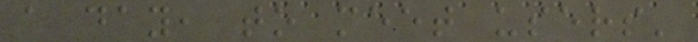a day, to meet users'
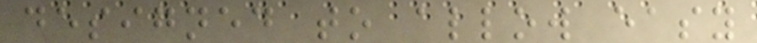designed to allow easy
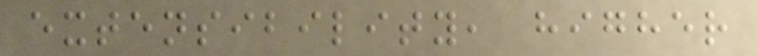extensibility, higher
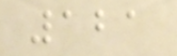121
